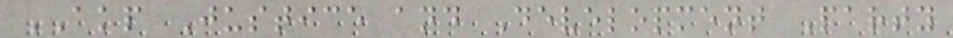AKP Justice and Development Party
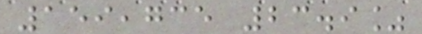159,735 23.9%
